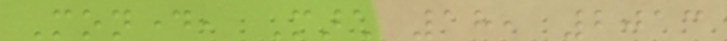Monday, March 18, 2013
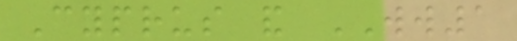Cyprus and WW1
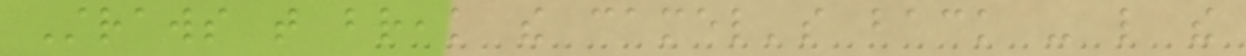Straws that break the camel's back - like the
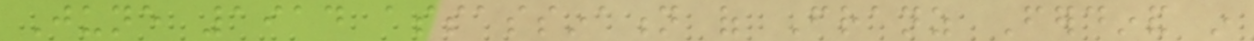June 1914 assassination of Franz Ferdinand in
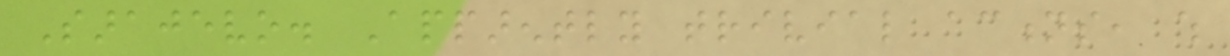Sarajevo. Apparently trivial actions, which
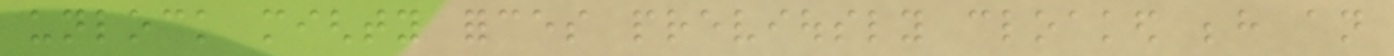unlock mighty forces previously cloaked behind an
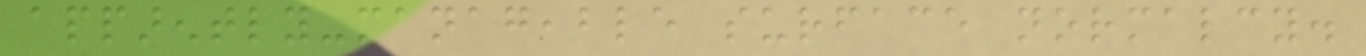apparently-manageable surface normalcy.
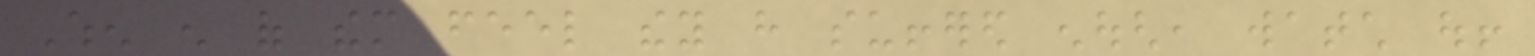When enough of them feel they have suffered enough, watch out!
